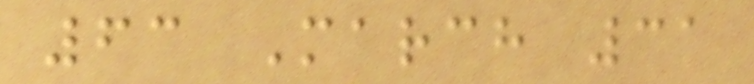63 March 31
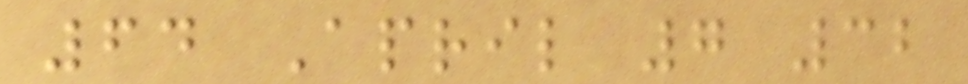64 April 7 32
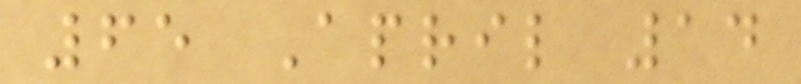65 April 14
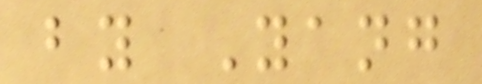by Yang
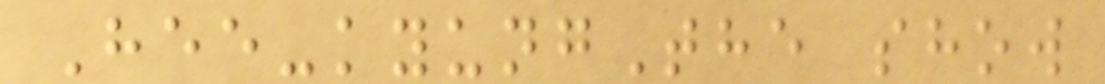Hee-kyungThe show
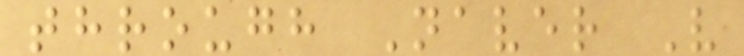through Naver V
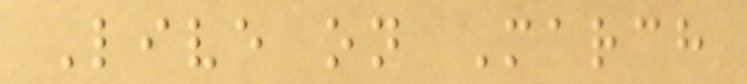Live on March
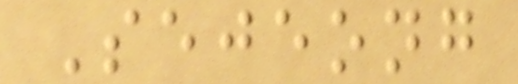Sejeong
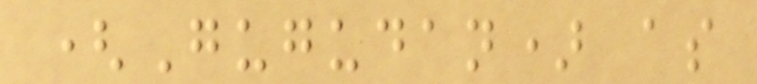(Gugudan) as
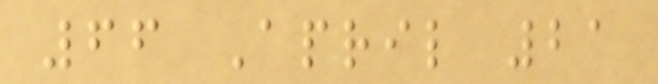66 April 21
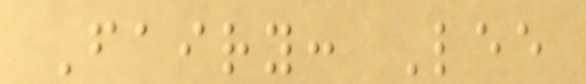Fairy: Lee
